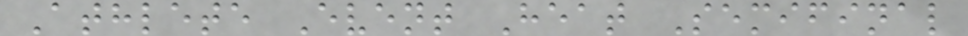Athlete Event Heat Semifinal
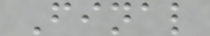Final
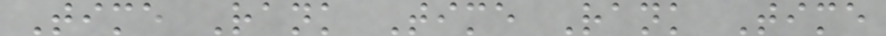Time Rank Time Rank Time
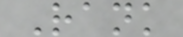Rank
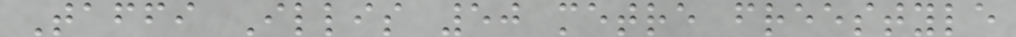Taffi Illis 50 metre freestyle
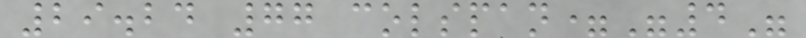29.24 77 colspan="4"
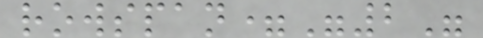rowspan="2"
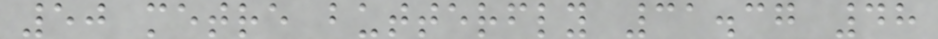50 metre butterfly 31.37 48
